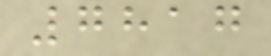7817
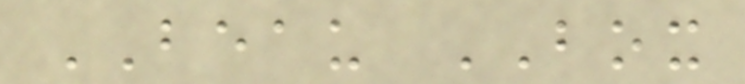BEAU BOX
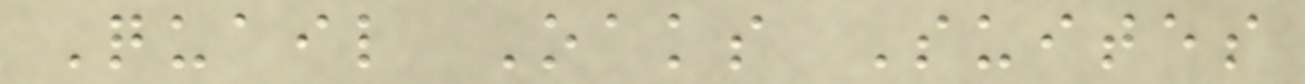Quail Oaks Suites
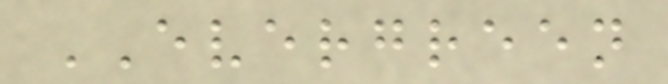EVERGREEN
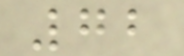72
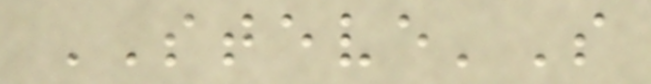STEVE'S
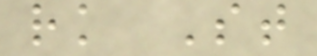rk St
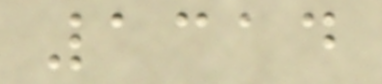1314
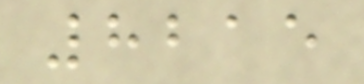8215
